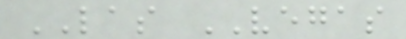LAS VEGAS
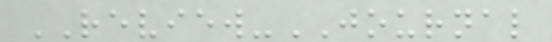REVIEW-JOURNAL
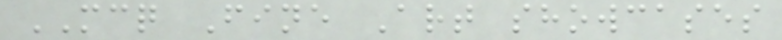MCQ Fine Art showcases
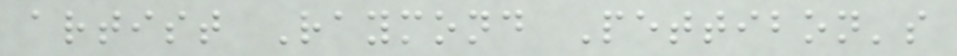artist Raymond Pettibon's
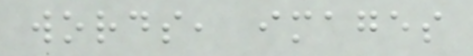words, images
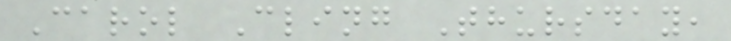Carol Cling Thursday,
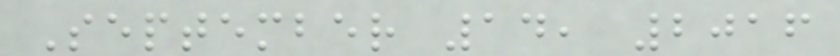September 14, 2016
